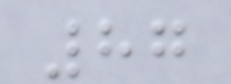87
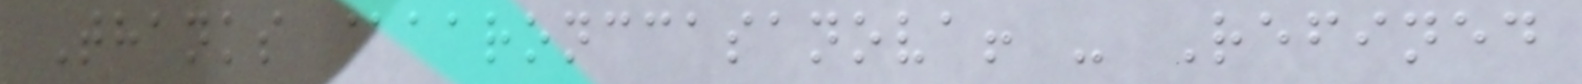Thanks @aaronccasanova! - Refined
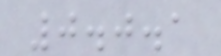0.0.1
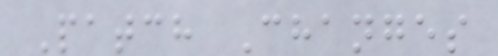Patch Changes
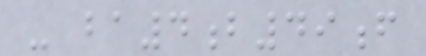- ba4b49f
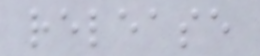release
